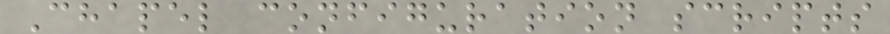Chapel configuration scripts
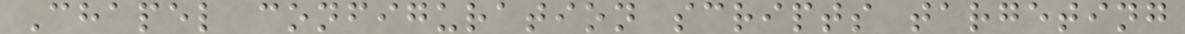Chapel configuration scripts targeting
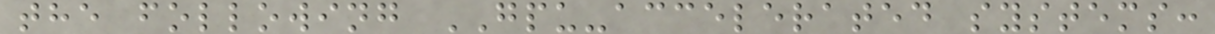the following GPU-accelerated systems:
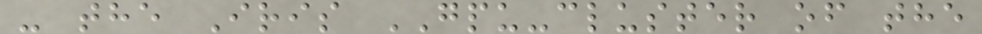- the Iris GPU-cluster of the
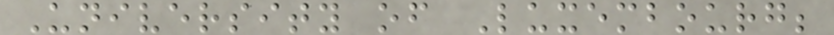University of Luxembourg;
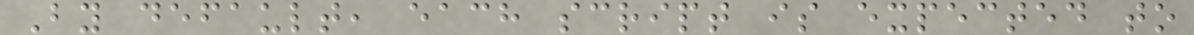By default, each script is expected to
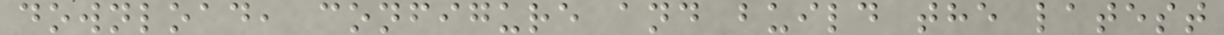download, configure and build the latest
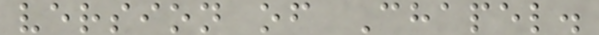version of Chapel.
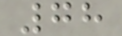78
